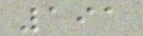191
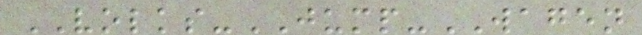VOLKS-JUMP-WAGEN
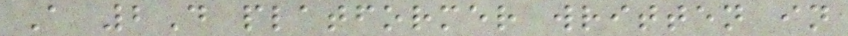A 2D platformer written in
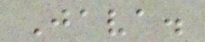Java.
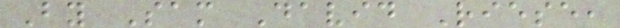By Sam David Riese,
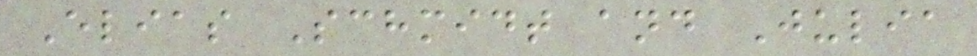Elias Schmidt and Julia
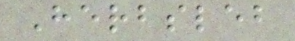Herbsleb
